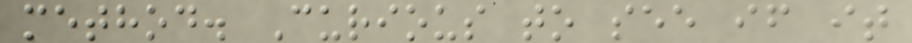method. Curious to see if it
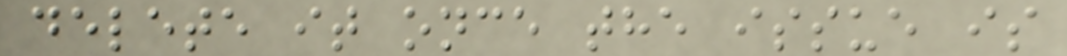delete it once the issue is
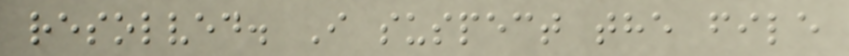resolved. I suspect the file
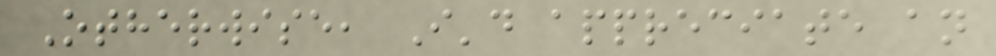Otherwise, I'd appreciate an
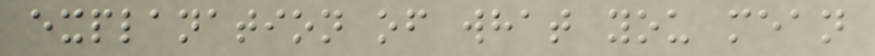explanation of what you mean
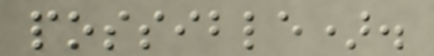possible).
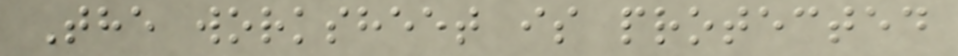The worksheet is protected
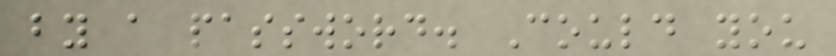by a password. Could you
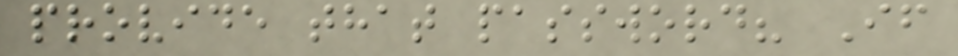provide that password? If
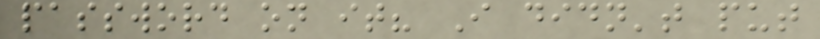password on it? I didn't put
